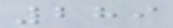289
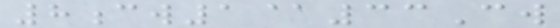8cw1@33Cw
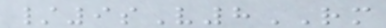/9sV8RM
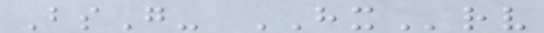BsG- HXrv
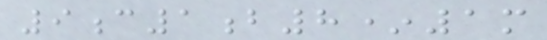9c1b8*1m
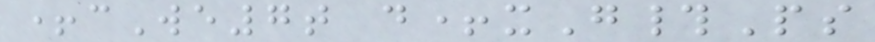+cWe7t d+xG#Ps
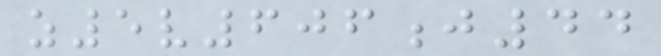z5v606j44
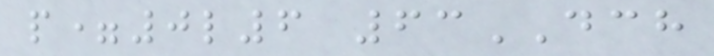p=0l6 63DCH
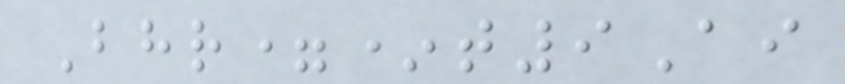Bhr=*t9Ai
